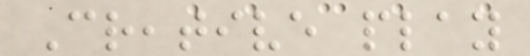Creative play
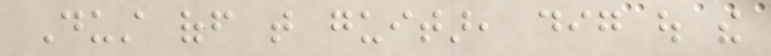Dust off that guitar, dig out the
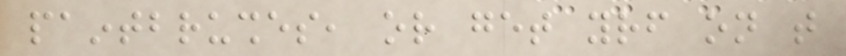paintbrushes, or get yourself on that
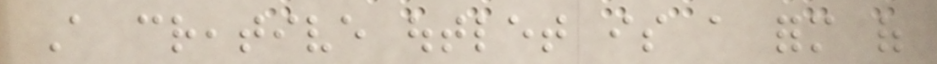A creative outlet is a form of
